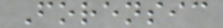Forensic
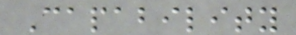Capability
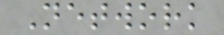Network
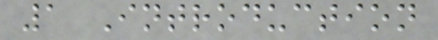1 Introduction
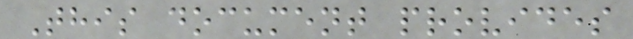This document provides
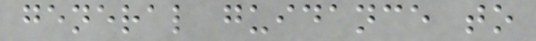general guidance to
